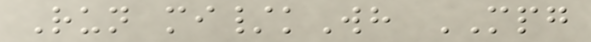Run mi/kWh MPG
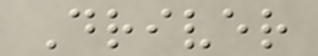Driver
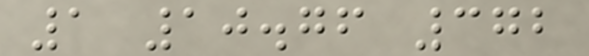1 10.76 372
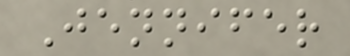Jennifer
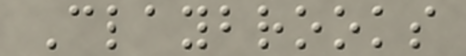Claybrooks
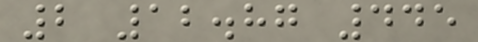2 12.87 445
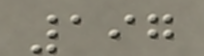197
